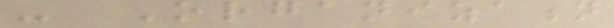- Organization
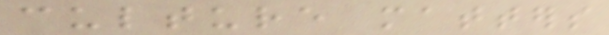culture matters
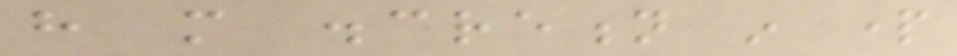have more discretion in part
